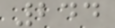244
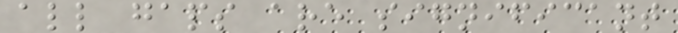all gaps are significant
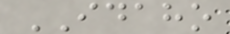IDAHO
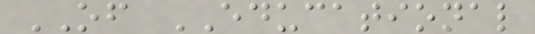OF EDUCATIONAL
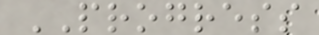PROGRESS
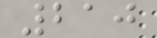210
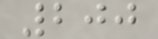200
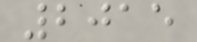2015
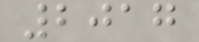2017
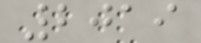2019
